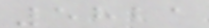5821
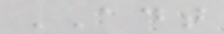ADT
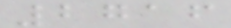2716
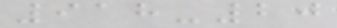918-20
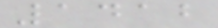1412
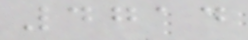4714
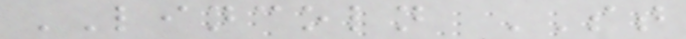LINCOLN ST
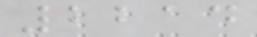2214
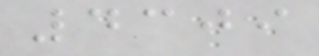4309
